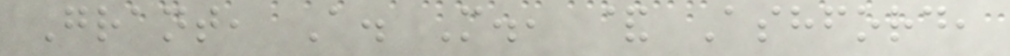Grant, A. M., & Ashford,
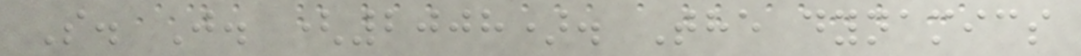S. J. (2008). The dynamics
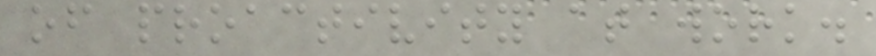of proactivity at work.
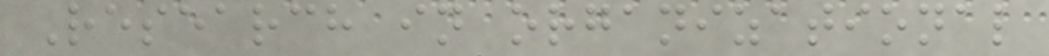Research in organizational
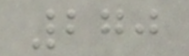270
